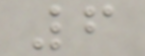6
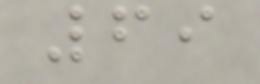69
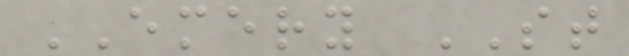EMERY ST
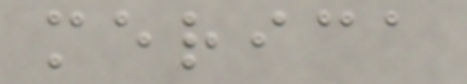merica
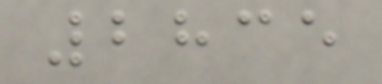2835
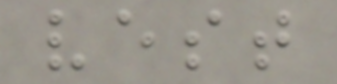vest
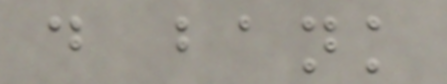d bank
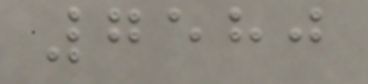7580
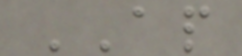AP
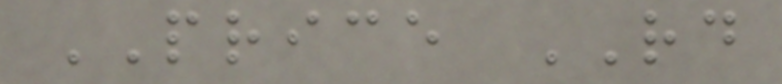PRICE RD
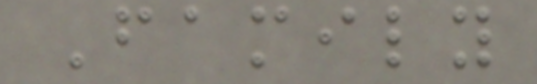Family
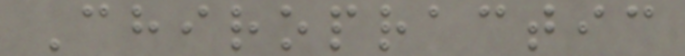Chiropractic
